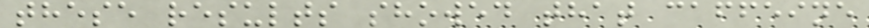these results showed that caffeine
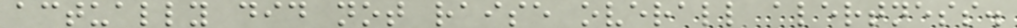actually did not raise overall alertness.
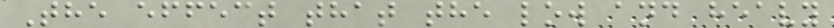The effect that the low and heavy
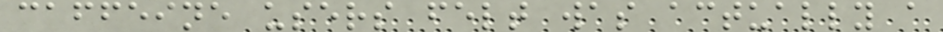caffeine users felt was actually a
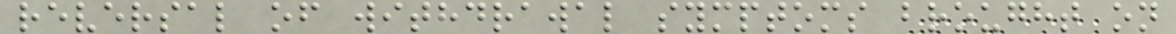reversal of withdrawal symptoms brought on
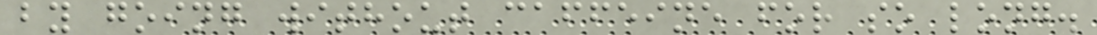by going without caffeine for so long.
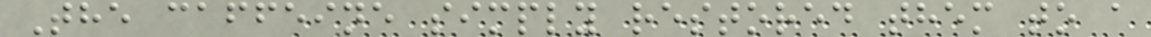The caffeine simply restored them to a
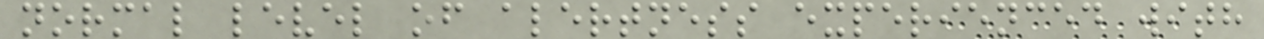normal level of alertness experienced with
